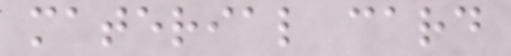material card
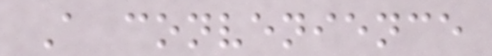A convenience
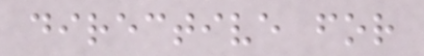directive for
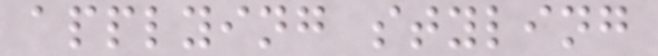applying styling
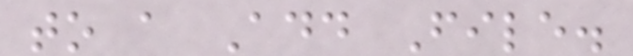to a Add File.
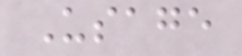Usage
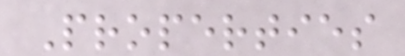Properties
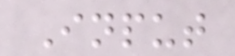Input
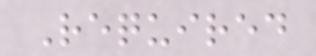Required
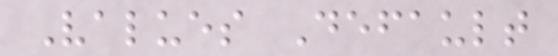Values Default
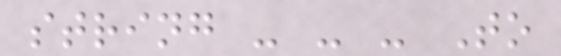string - - - To
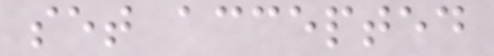set accepted
